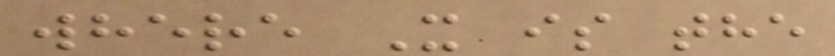where X is the
